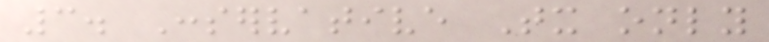3. Conservative Tx only
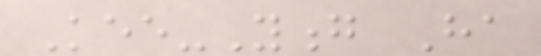Kee-Yong Ha
